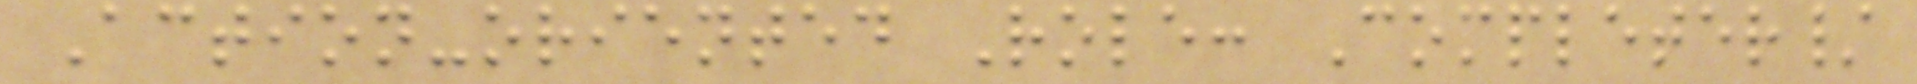Action-oriented Role: Completer/
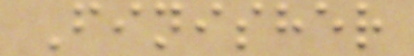Finisher
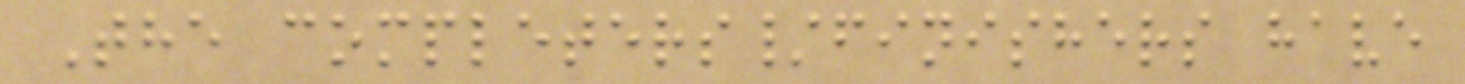The completers/finishers have
